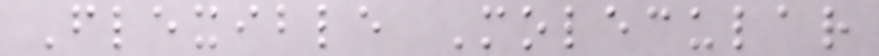Flexible Molecular
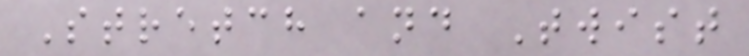Stretch and Twist
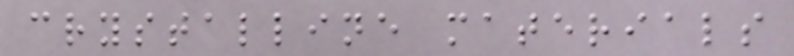crystalline materials
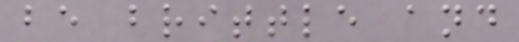be brittle and
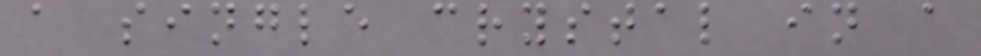a single crystal in a
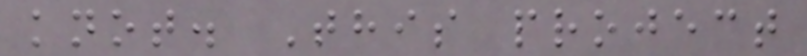knot. This project
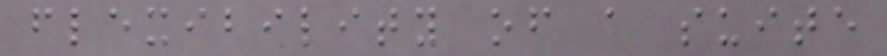flexibility of a suite
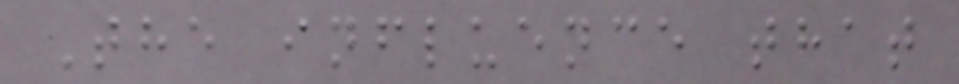The influence that
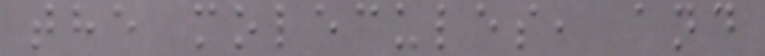the molecules, and
